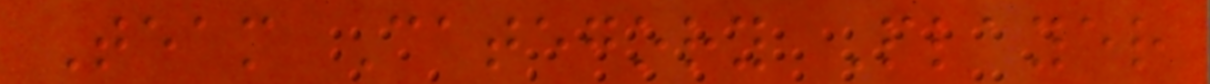Team Category Player
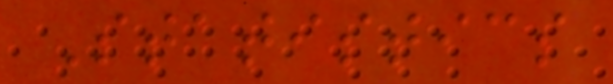Statistics
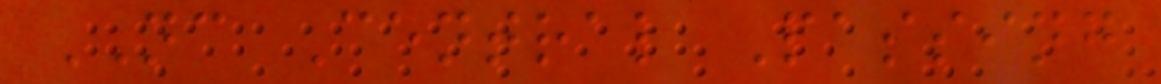NC Central Passing
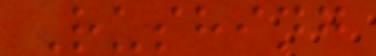Rushing
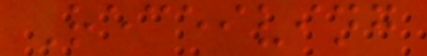Receiving
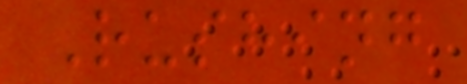Rushing
